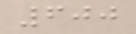600
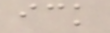ick
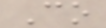Co
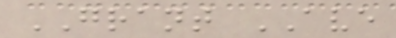GRANT AVE
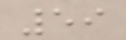59
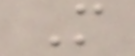M
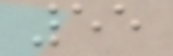55
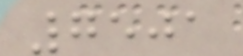7501
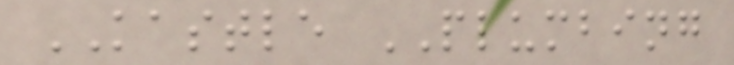KASTLE PLUMBING
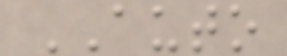AUTO
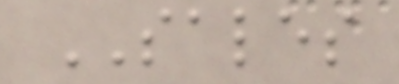SALES
